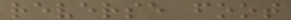reverse foot
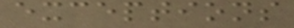exceptions
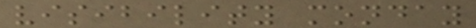visibility monday
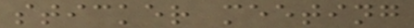sticker meeting
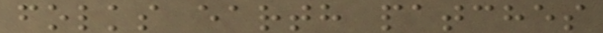folks earth patches
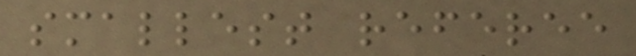smallest referee
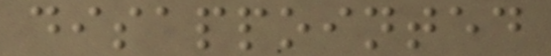disappointed
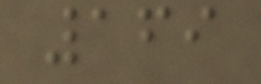169
